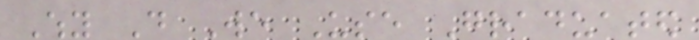Why Do We Use Graduated
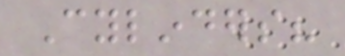Cylinders?
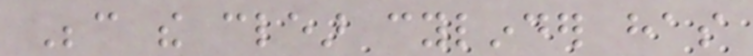Because the clear cylinder has
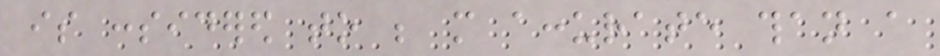is considered to be more accurate than a
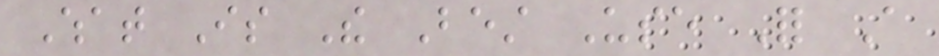What Is The Best Use For A
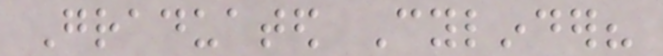Graduated Cylinder?
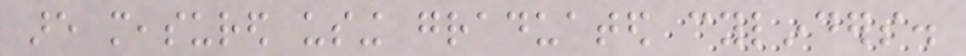are measured using graduated cylinders.
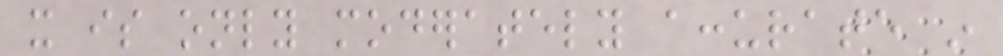it is only moderately accurate in
